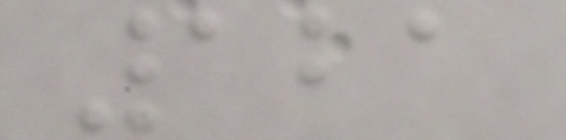121
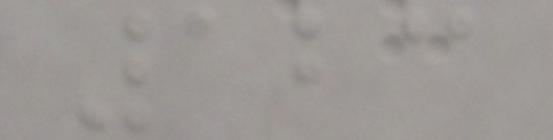123
